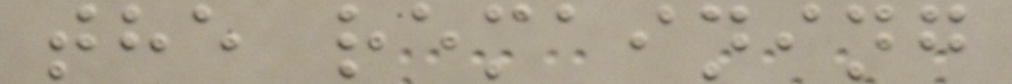the remaining
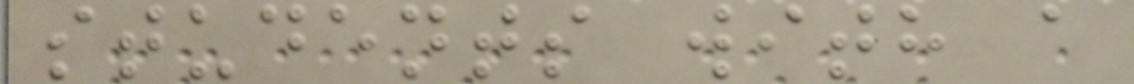students with a
